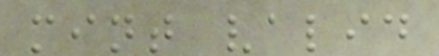mint valid
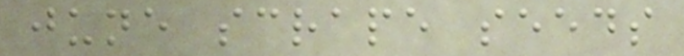june scrape seeds
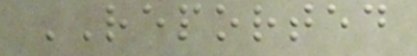REPORTED
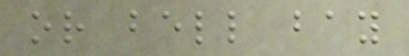or bell bay
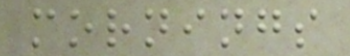mornings
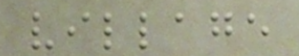village
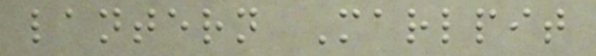lantern Marlpit
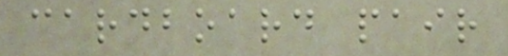cardboard pair
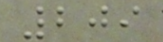209
